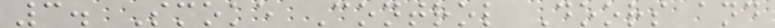3. Smoke Control Doors and
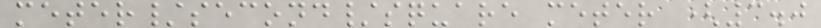meter/second/square meter (3.0
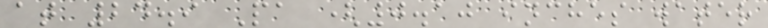at 24.9 Pa (0.10 inches water
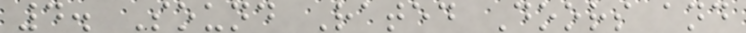4. Sound Rated Doors and
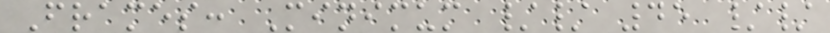Frames: Minimum // 45 //
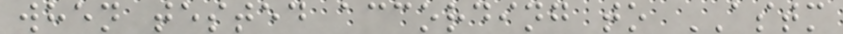when tested according to ASTM
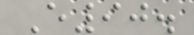E90.
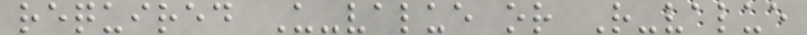required U-value or R-value
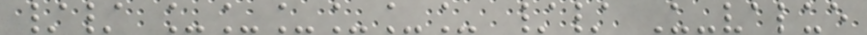// ______ // U-value
